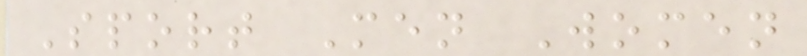Sport Men Women
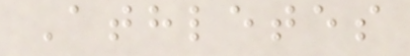Athletes
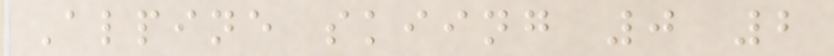Alpine skiing 0 2
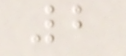2
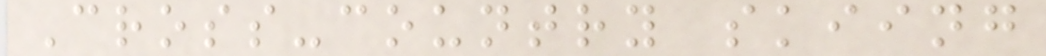Cross-country skiing
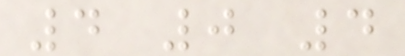4 0 4
